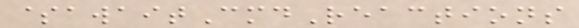$awaitCmdReactions
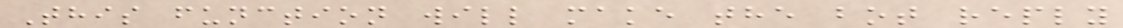This function will make the bot reply
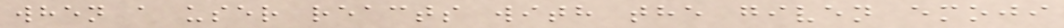when a user reacts with the given emoji
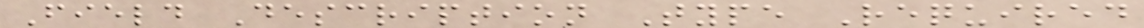Field Description Type Required
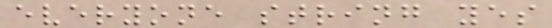everyone string yes
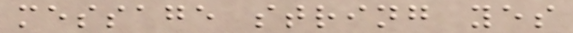message string yes
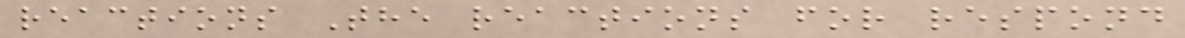reactions The reactions for respond
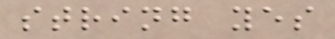string yes
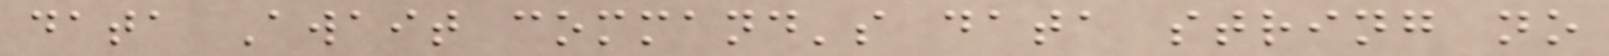data Await command's data string no
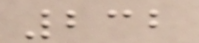232
